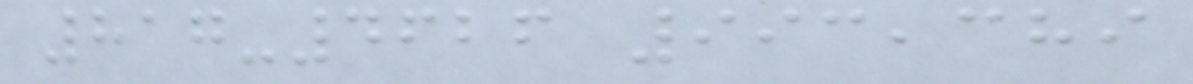817-4626 993,389
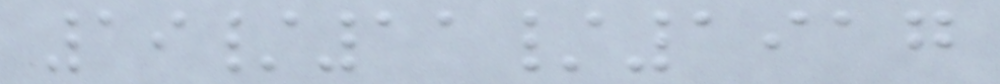19/11/1917
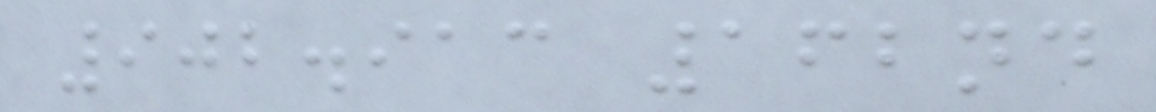902.913 162nd
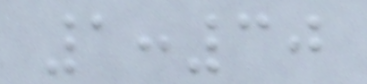1:30
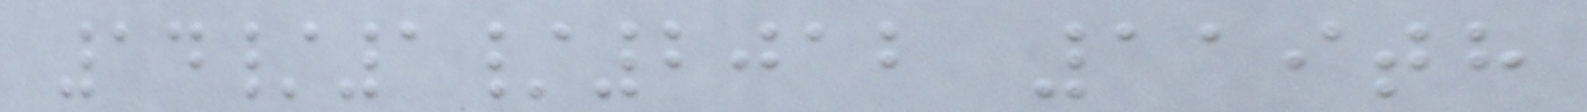14/1/2012 119th
